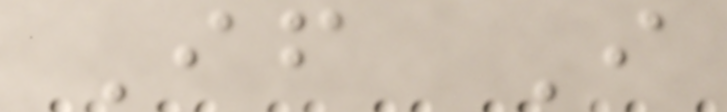If I
